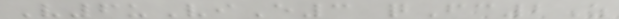V6uViE3 qFc2Z
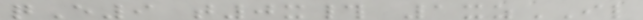qE9 t0x# 1xzIL
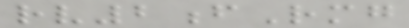rv2fRmg
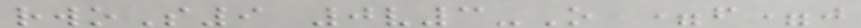rwoS9 0v3-O =f=j
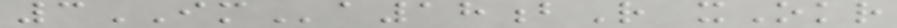3IMa18bR xOkr
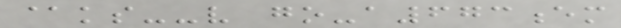@ks--v go-a673em
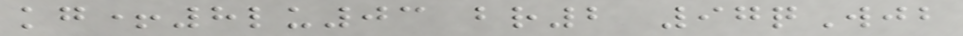kg+8lu03 br2 97qWjb
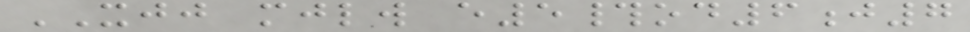XJJ mjlw e5#od6j7
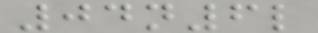04n6l
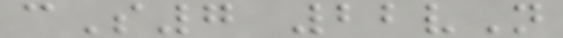cS7 22vN
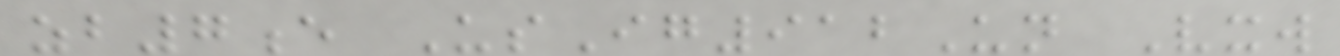zb7e UsIg912Un Vxw
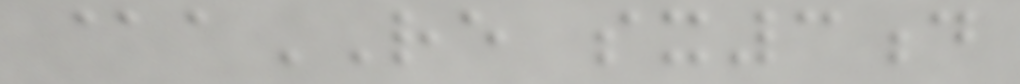@aRE sx3d
